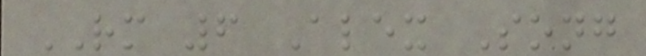RM 6 Alex Song
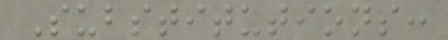Substitutions:
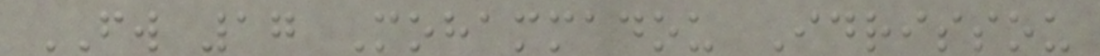FW 17 Mohammadou Idrissou
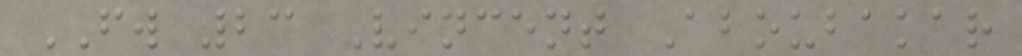FW 23 Vincent Aboubakar
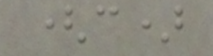(c)
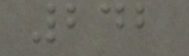242
